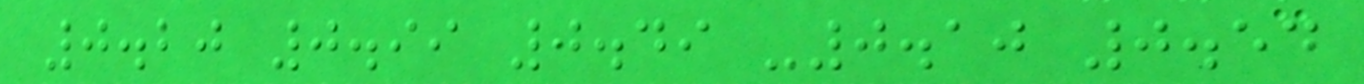0.20 0.99 0.49 -0.10 0.54
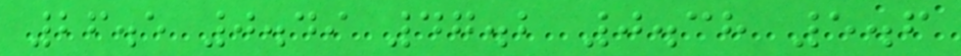26.5 0.49 47.2 0.38 5.6
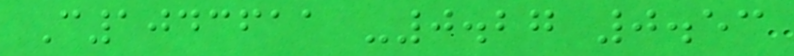C1043611 -0.27 0.53
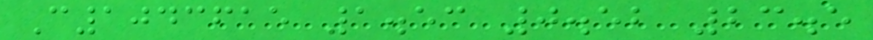C1043615 1.53 0.52 23.5
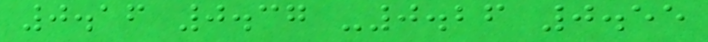0.16 0.37 -0.26 0.55
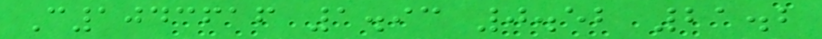C1043616 1.93 0.52 21.2
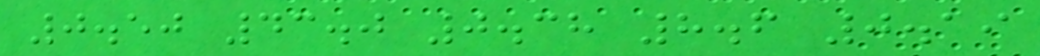0.50 43.0 0.38 8.6 0.19
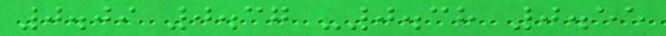0.09 0.37 -0.38 0.55
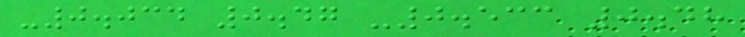-0.034 0.47 -0.533 0.48
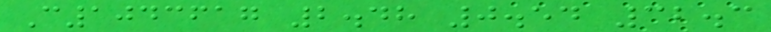C1043617 2.48 0.54 32.3
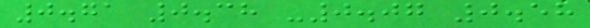0.71 0.38 -0.07 0.58
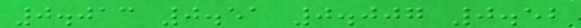0.013 0.51 0.007 0.52
